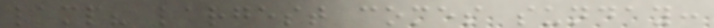lamp? largest comes sunday:
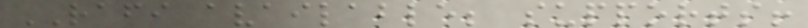RAFI available; supports!
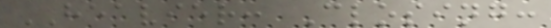HEAVIER: Closing:
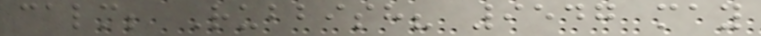calm; Rubbish? 9547 may
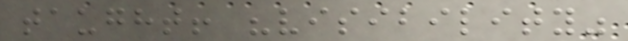taught! "visibility"
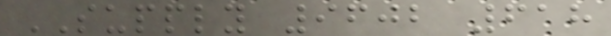SUPPLY 9602 618
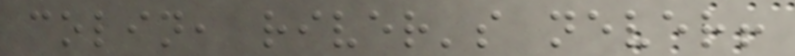colin, river's never!
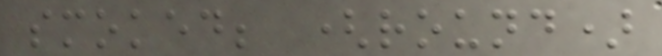smoked; (round)
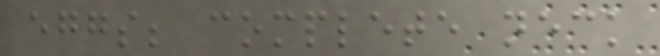eggs; complete neck
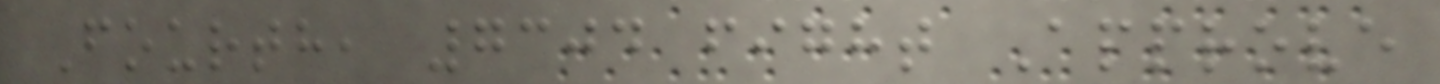Fourth, 7304 fight Approve
